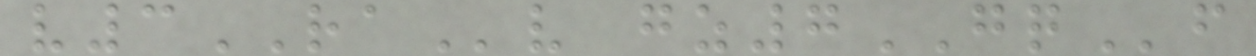v3RAv gz7GQf
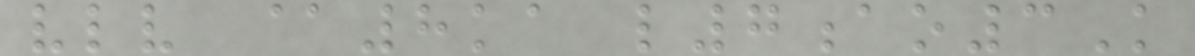vlv @8ka l7ao3K
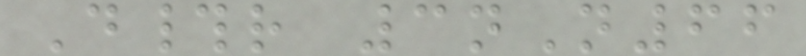D#r 3nN66
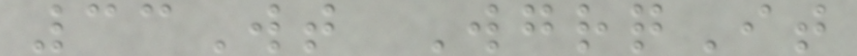33Wt WgrqIt
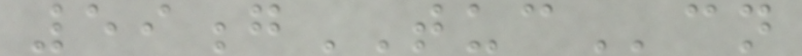59gTUCcn
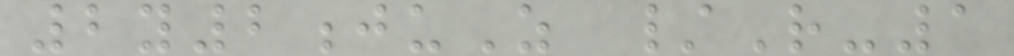2y2juZ /R-1
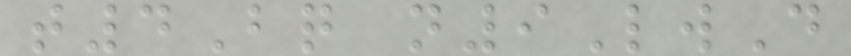t4Bq n9LwD
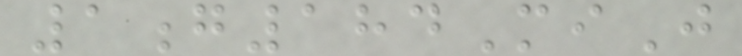1g184MiJ
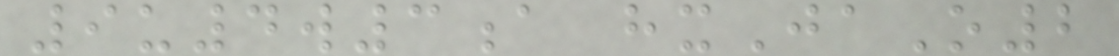9u4w3a hxJaO2
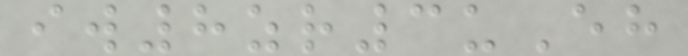iw8zr3uEh
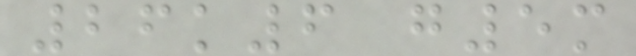26k6 g5m
